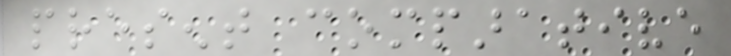present comparative
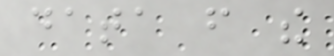data from the
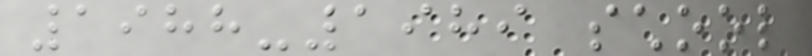1988-1989 school
